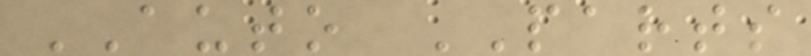AUTO PARTS
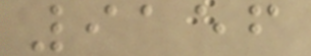9156
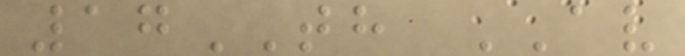17TH AV
